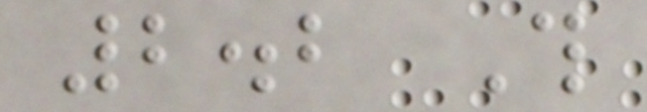2.2 This
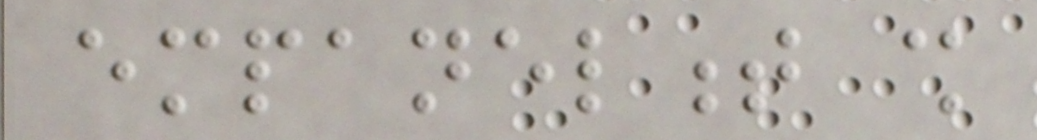empanelment shall
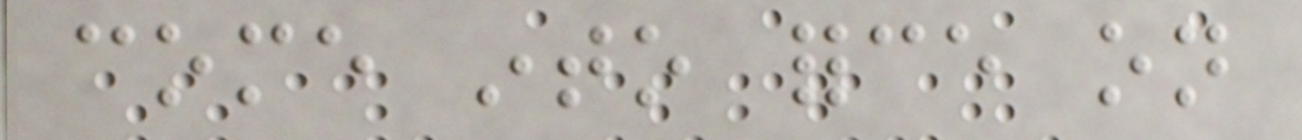come into force on
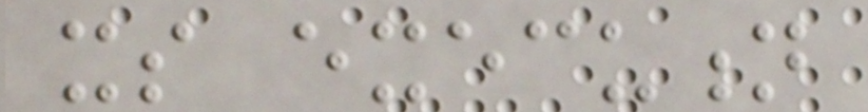its execution
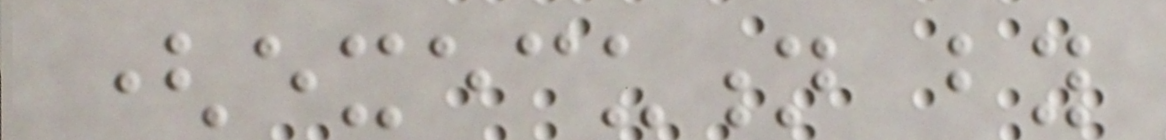(execution by
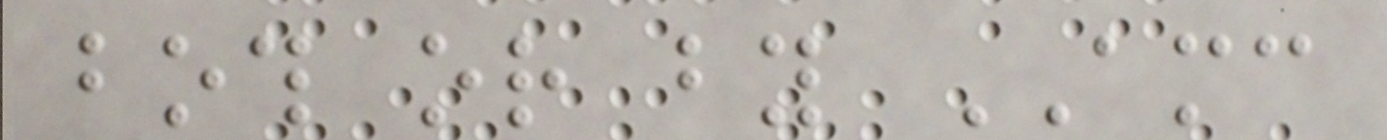both or by AMC
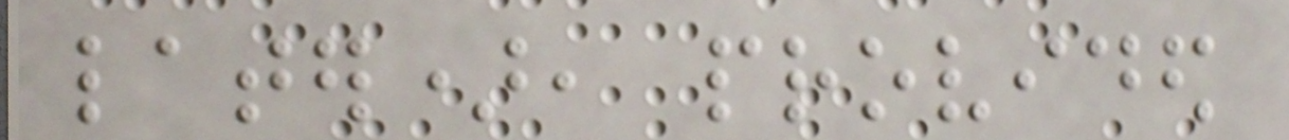later), provided
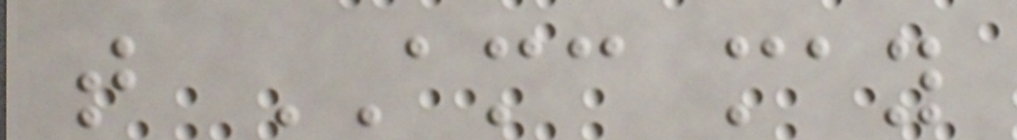that AMC may
